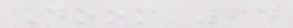Doom 64
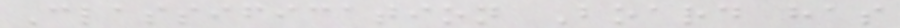Classification Board has
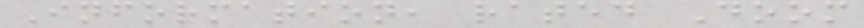Information, rated Doom
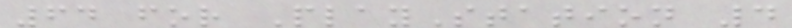64 for PlayStation 4
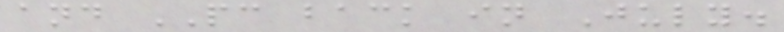and PC back in July.
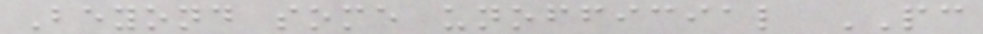Beyond some unofficial PC
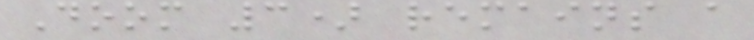Doom 3) remains a
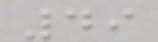49
